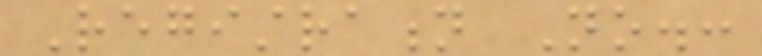Registration No.:
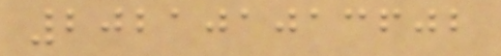202101013602
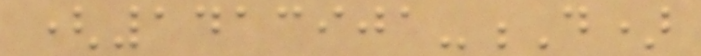(1413901-D)
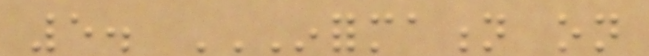5. INFORMATION ON
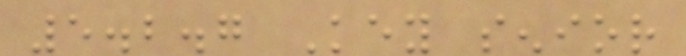5.2.7 Key senior
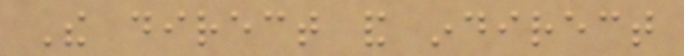The direct and indirect
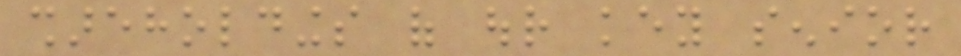shareholdings of our key senior
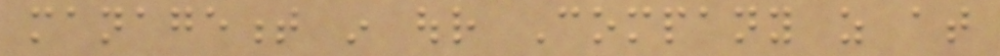management in our Company as at
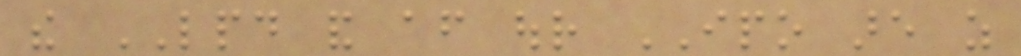the LPD and after our IPO are as
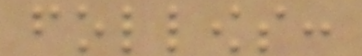follows:
